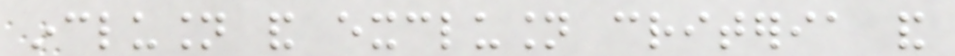inclusion and exclusion criteria and
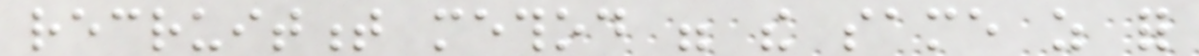recruitment method were the same as for
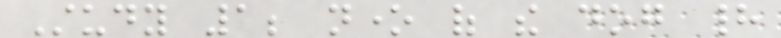Study 1; none of the dog had
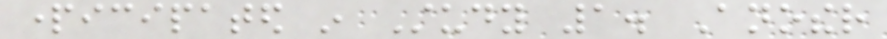participated in Study 1. Another
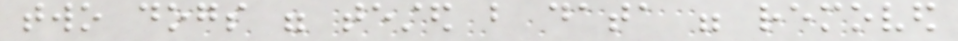two dogs were tested but data were removed
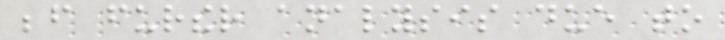before further analysis due to
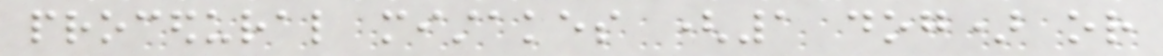procedural mistakes (1 dog) or
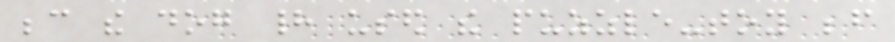because the dog had used the puzzle-toy before
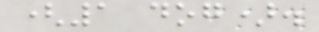(1 dog).
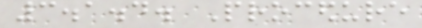3.1.4. Procedure
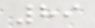89
